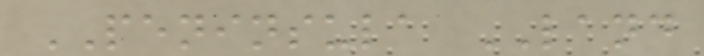PENINSULA LAND
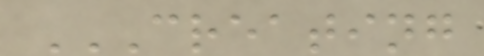CREATING
